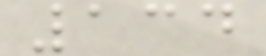134
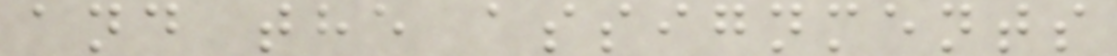and the assignments
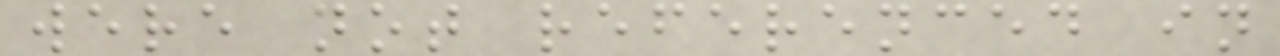were not referenced in
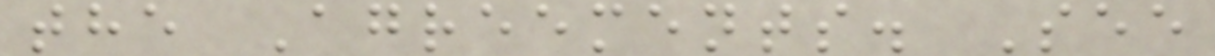the Agreements. See
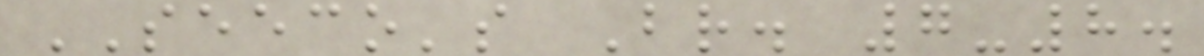SEECO's Br. 7-8.
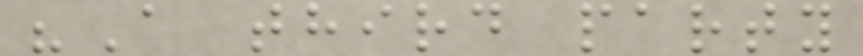"A third party
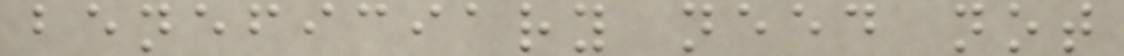beneficiary need not
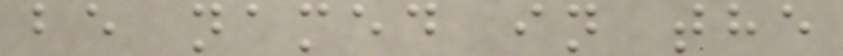be named in the
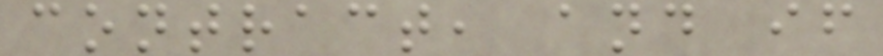contract, and if
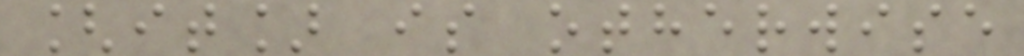[it] is otherwise
